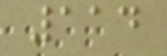114
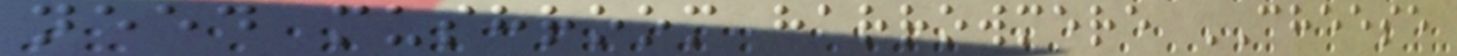need mushroom harrowmere CHEESE
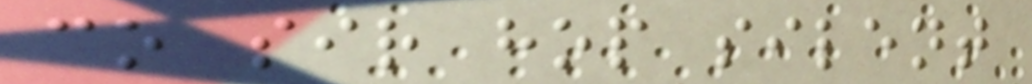co sir hop silent
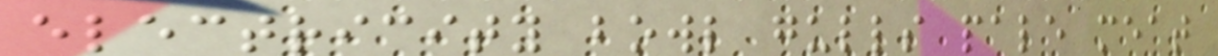electricity bowl gulls pale meat
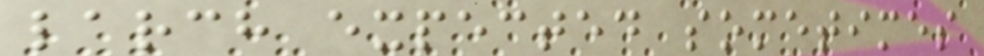larch expected sometimes
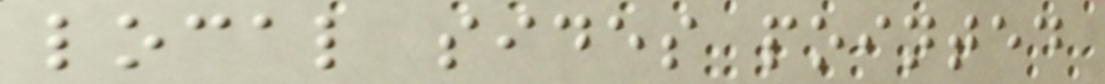local sides pointed
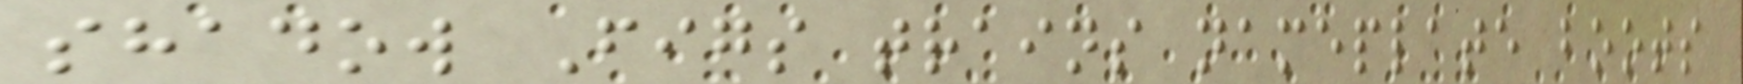shadow Figs trains nameplate boots
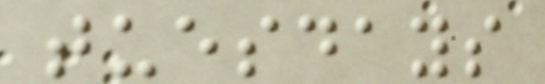tuesdays
